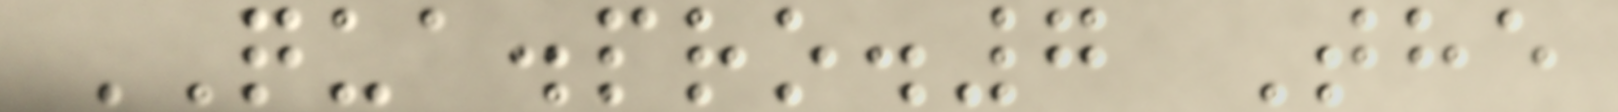QUA.pro.7 The
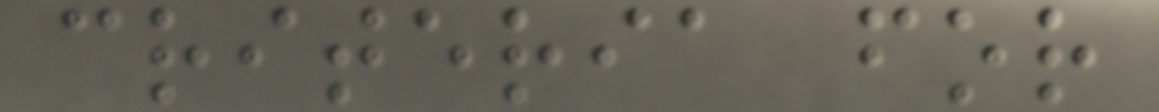criteria for
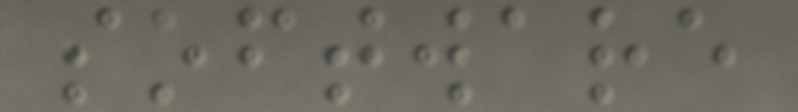software
